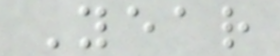Year
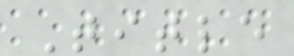Title
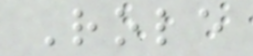Role
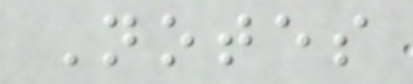Notes
